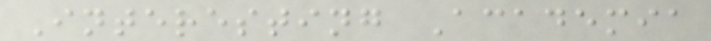Interesting Academia
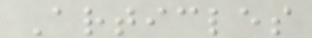Articles
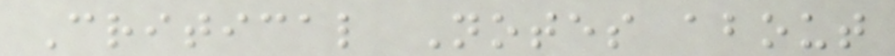Critical Notes about
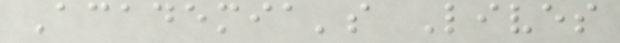Academia's Lives
